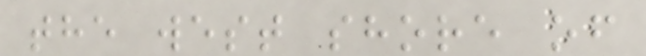the west shore of
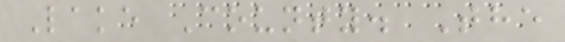Lake County. The
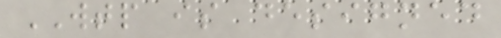WTP is designed
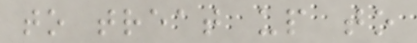to treat up to
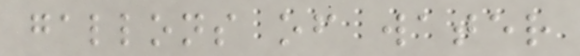gallons of water
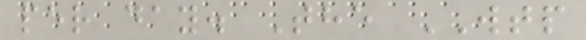per day. The WTP
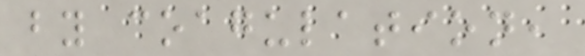by coagulation,
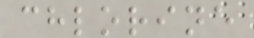chlorine
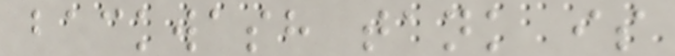backwash tank is
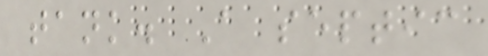tank. A septic
